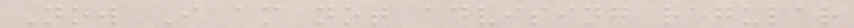Now I am not advising regular
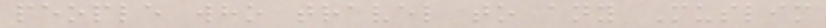people who travel to any Muslim
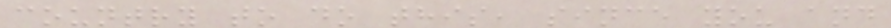country to do this, since you and
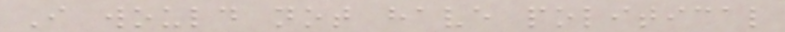I would not have political
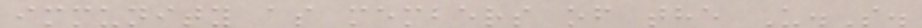immunity as members of the U.S.
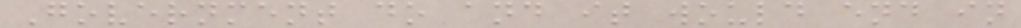Government do and it would end in
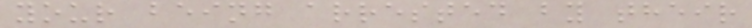your being arrested by their
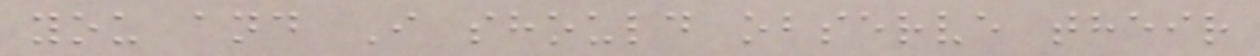you and I should observe their
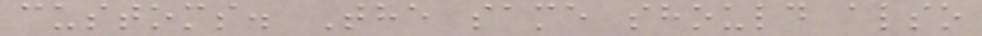customs. The same should also
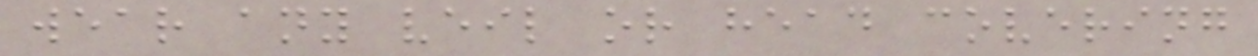wear any veil or head covering
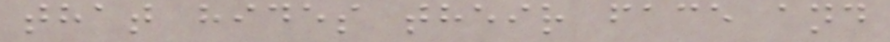that hides their face and
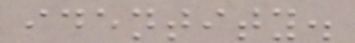identity.
